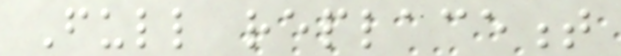Full replacement
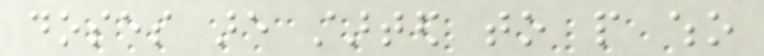doses are started to people who
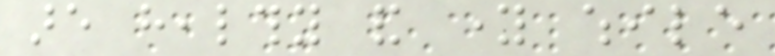are healthy and young while
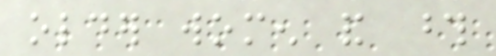older women and those
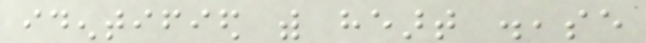identified with heart disease
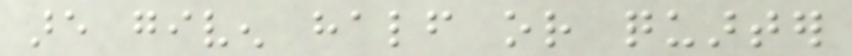are given half or quarter
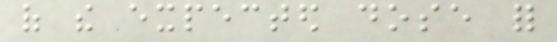of the expected dose for
